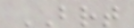BRT
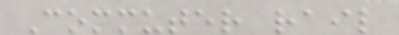Commuter rail
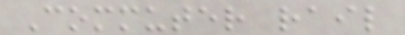Commuter rail
